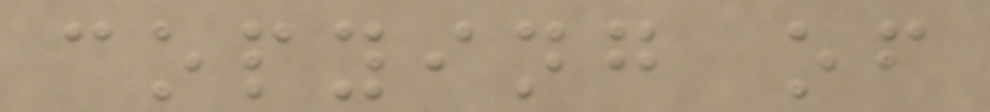copying of
